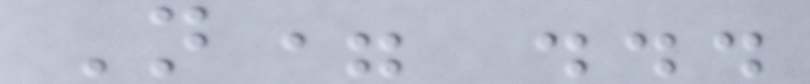N= ...
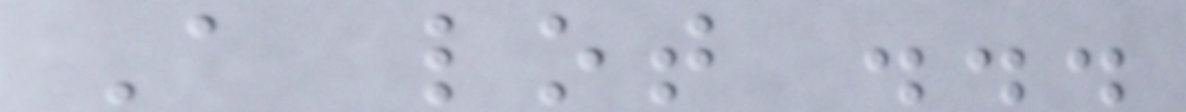A lot ...
